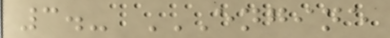3.- ENGINE
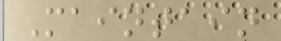Maintain
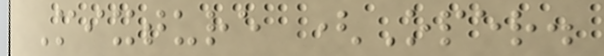Mixture (Oper.
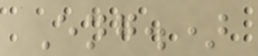Eng.)
